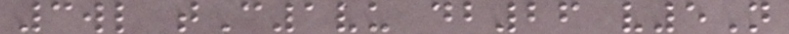3wl tC1vu db26 v5N
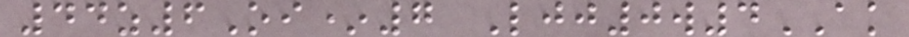44z6Oi*7 Ljj0w4AK
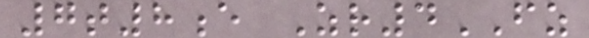7t8e Zr4FZ
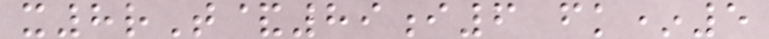x8rT&89i6 fk*5
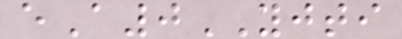eA0YJTI
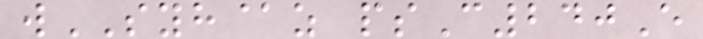wSYH@z psC240E
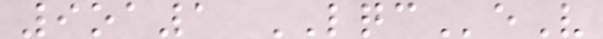9oa1 LQCeV
